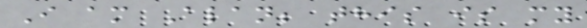I am Alan; this is my
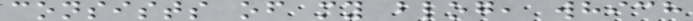consists of my blog, which
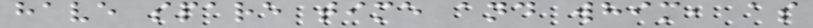have spare time and whim, as
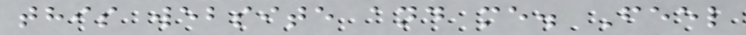this website and me. Feel
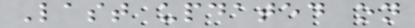Last updated on
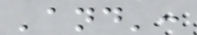'and':
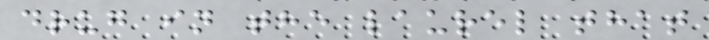drug in the laurel that
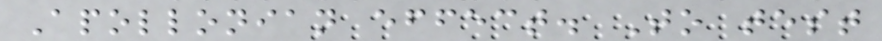Apollonian effect. To test
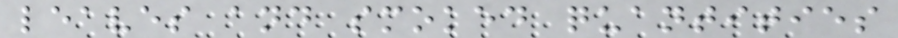leaves and smoked quantities
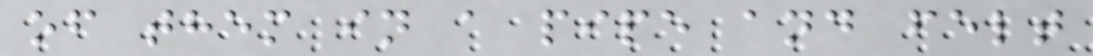of them in a pipe and felt
